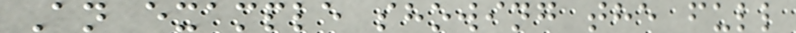An example showing the full
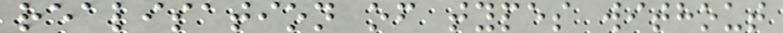realisation of types without
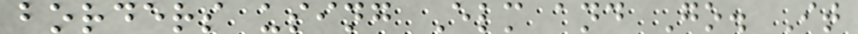borders using Elm and Go. It
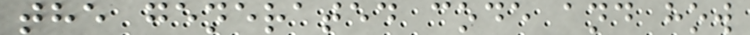the generated code and how
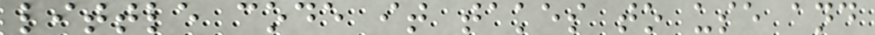little code it takes to use and
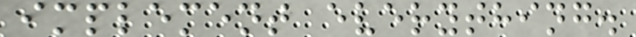implement everything.
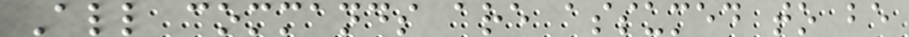All commands are assumed to be
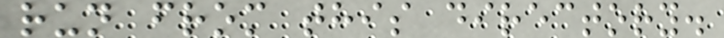run from this directory.
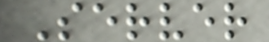Server
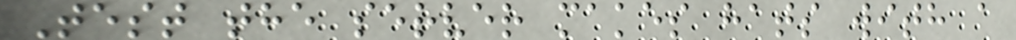Test the server makes hats with a
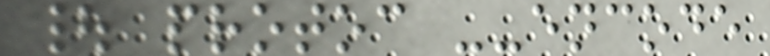| protoc --encode
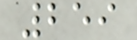259
